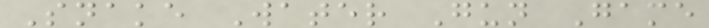Snake Water Gun Game
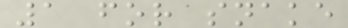1 for snake
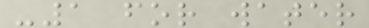-1 for water
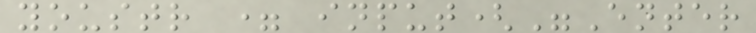youstr = input("Enter
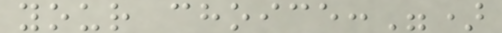your choice:")
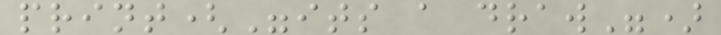print("its a draw")
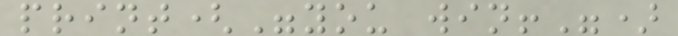print("you win!")
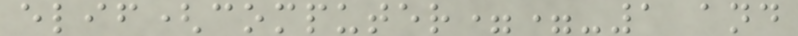elif(computer==-1 and
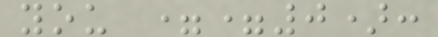you ==0):
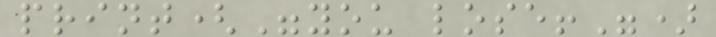print("you lose!")
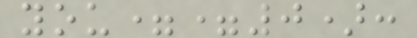you==0):
